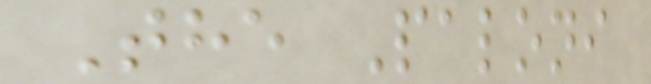The Paloni
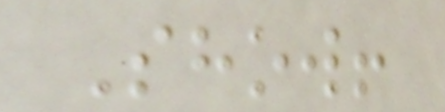Show!
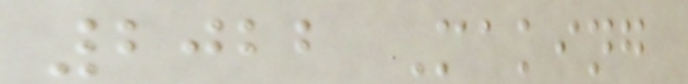2022 Making
